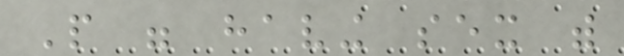People were having sex with
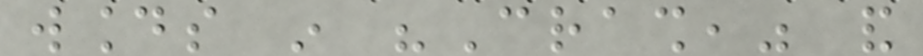wounds in "Crash," and
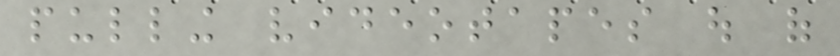pulling videotapes out of
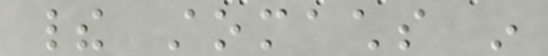their stomachs in
